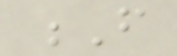F
